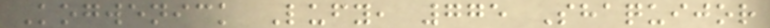Kogwenick Lufy, 775 Shaquijor
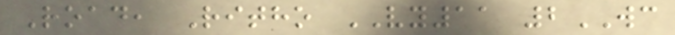Road, Ritho VY11 2WC
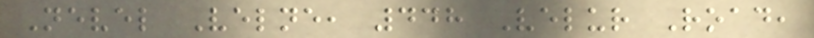Nevel Velne, 448 Velur Road,
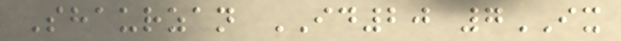Shaurzan ID20 7IX
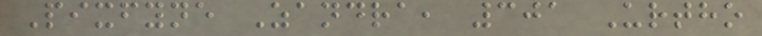Pixfyne Zandra, 301 Urtho
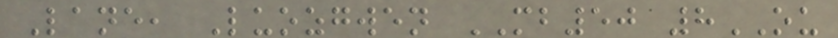Lane, Luozgwen MB50 8OU
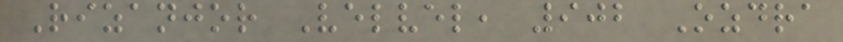Rizanjor Velvel, 902 Ozdra
